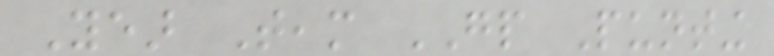Year Team GP Punting
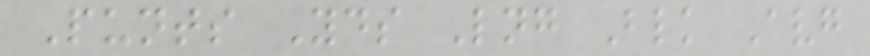Punts Yds Lng Blk Avg
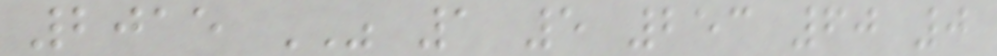2015 WAS 1 5 253 60 0
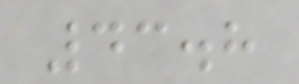43.8
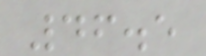46.5
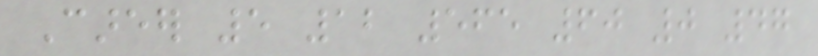Career 5 12 565 60 0 47
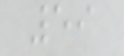59
